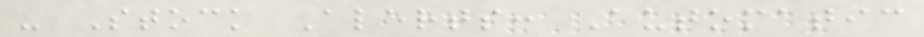- Stock Alerts: Automatic
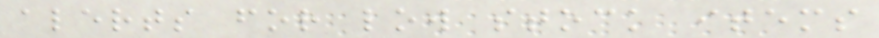alerts for low stock items
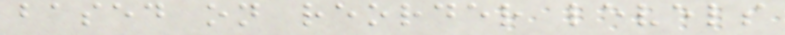based on reorder levels
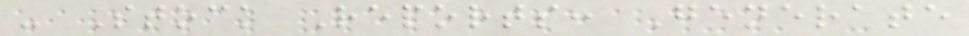- Stock Reports: Generate
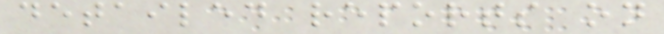detailed reports on
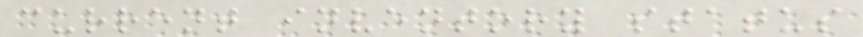current inventory status
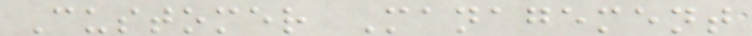Customer Management
